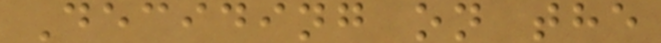Deciding on the
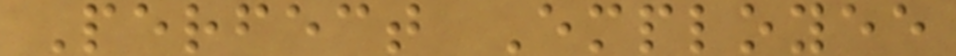Perfect Employee
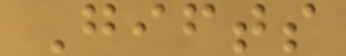Gifts
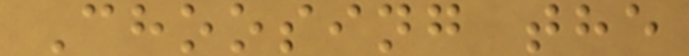Choosing the
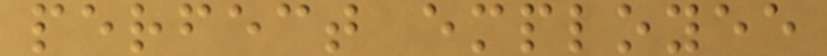perfect employee
